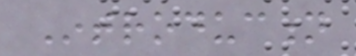Introduction
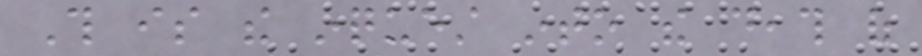This is the inquest into the death of
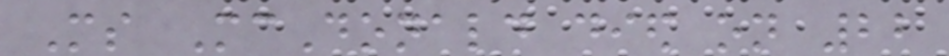Ms McDonald died on 22
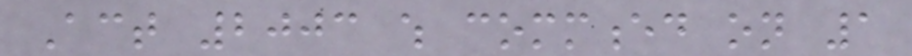Act 2003 which commenced on 1
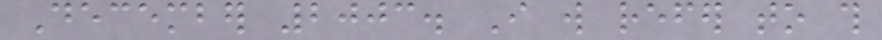December 2003. I will refer to this
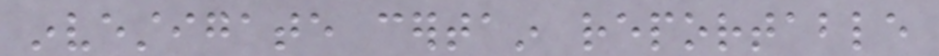investigate certain reportable
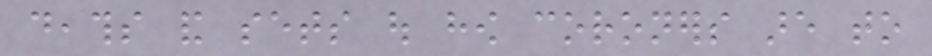deaths and sets out how coroners are to
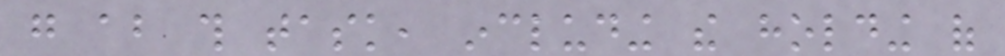go about this task, including the holding of
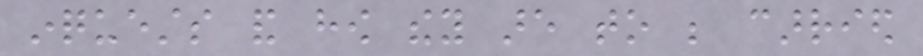inquests and how they are to be carried
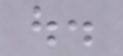out.
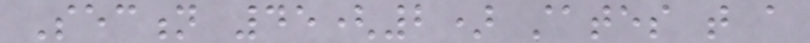Section 45(2) states that a
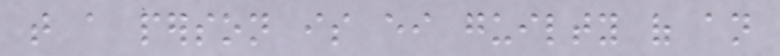that a person is either guilty of an
